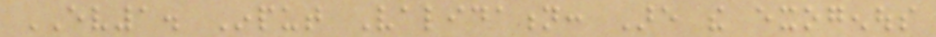EV1. Input Validation: Are the exogenous
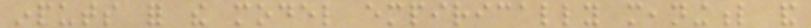inputs for the model empirically meaningful and
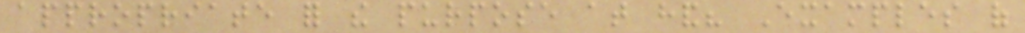appropriate for the purpose at hand? Examples of
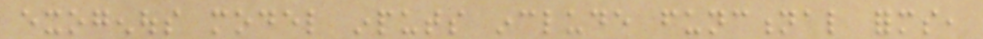exogenous model inputs include functional forms,
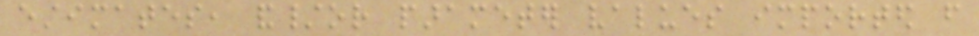estimates, and/or parameter values imported from
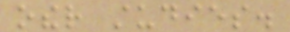other studies.
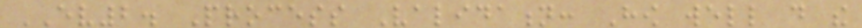EV2. Process Validation: How well do the
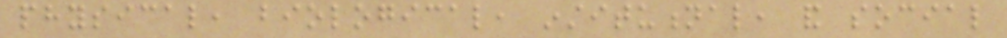physical, biological, institutional, and social
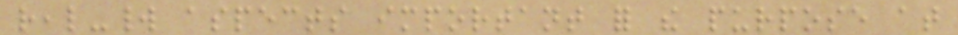real-world aspects important for the purpose at
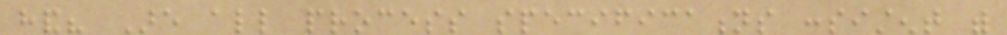hand? Are all process specifications consistent with
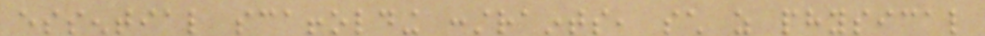essential scaffolding constraints, such as physical
